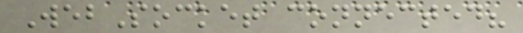WebSocket connected?
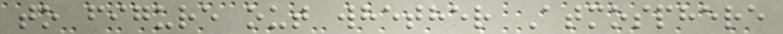to figure out whether Atmosphere
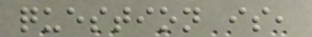question is,
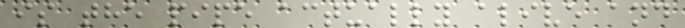is the pipe actually alive and
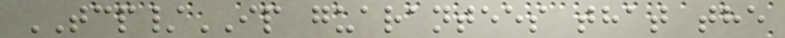TCP/IP guarantees that the
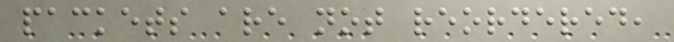packets are not reordered,
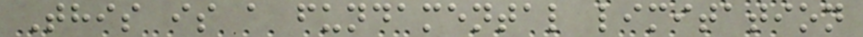This is a fundamental limitation
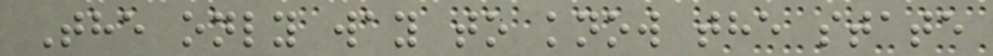The only way to know the state
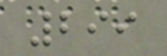299
